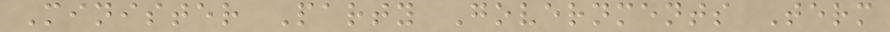Minister Party Governments Term
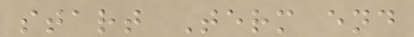start Term end
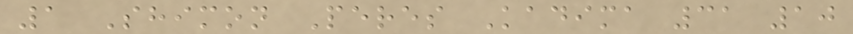1 Shimon Peres Kadima 31 10
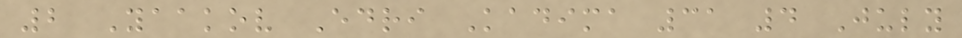2 Yaakov Edri Kadima 31 4 July
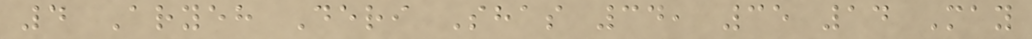4 Aryeh Deri Shas 34, 35 14 May
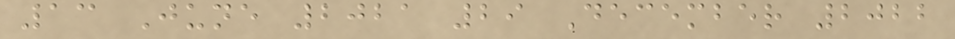13 June 2021 29 December 2022
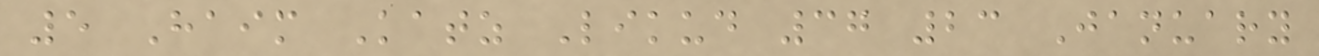5 Haim Katz Likud 37 23 January
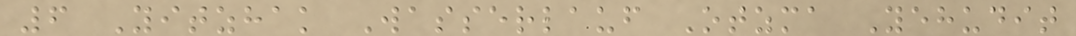6 Yitzhak Wasserlauf Otzma Yehudit
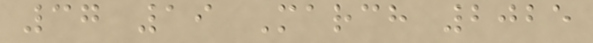37 19 March 2025
